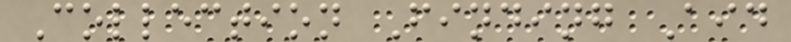Collection Finding Aid
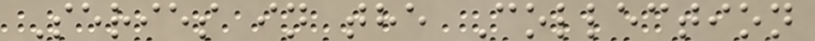Series in the Collection
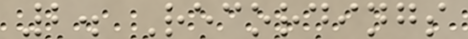2. Recordings
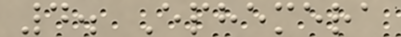4. Ephemera
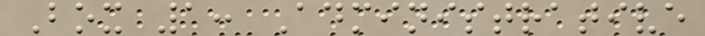Box 1: Administrative
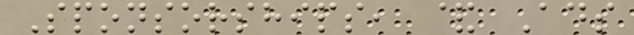Sponsorships, & Ads
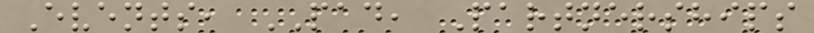Events, PAD, Partnerships
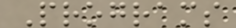Programs
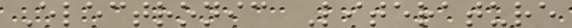Electronic Literature
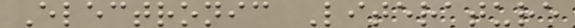Electronic Literature
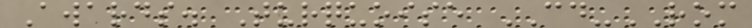Awards. Turquoise CD-ROM
